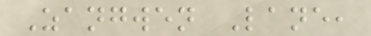Zangwen Lane,
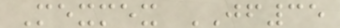Mexmex JF35
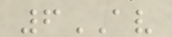6AV
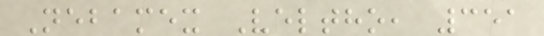Nebamex Veltho, 351
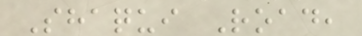Shaqui Road,
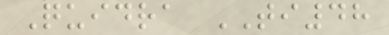Quidra TI48
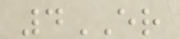4ER
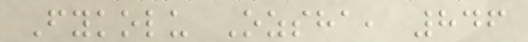Fykolu Ozsha, 846
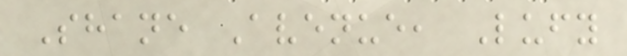Shane Avenue, Lufy
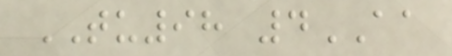TU98 4AA
